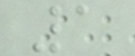1
